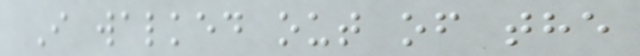I walked out of the
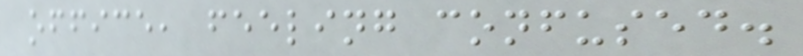office, feeling confused.
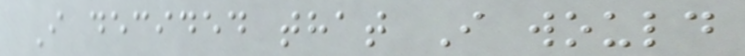I decided that I would
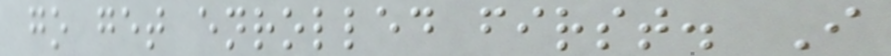go get enrolled first. I
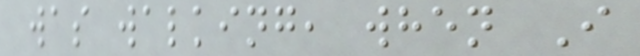was walking, when I
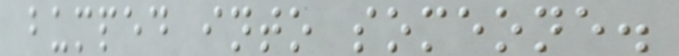bumped into someone.
